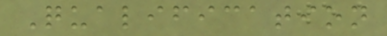Qualification
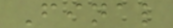Final
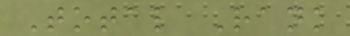Total Rank
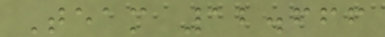Team 12.666
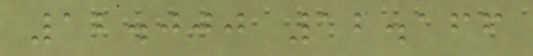12.000 12.166
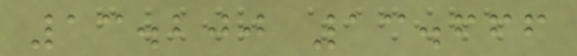13.200 13.666
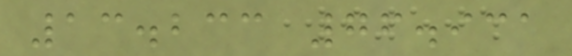13.233 76.931
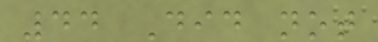44 Did not
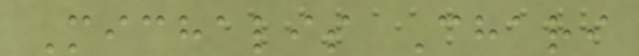Michalis Chari
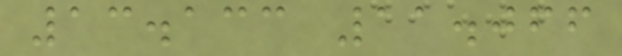13.133 11.066
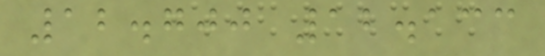12.700 12.133
